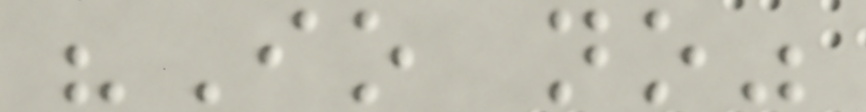"Io no"
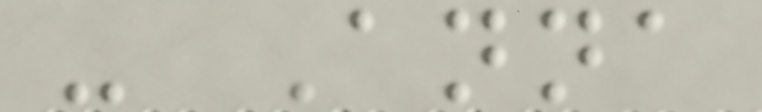- Anna
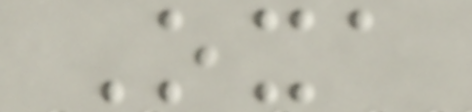Oxa
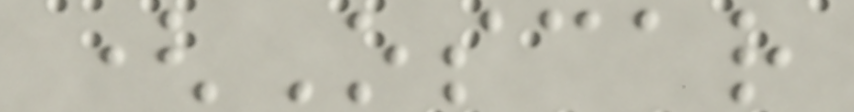(Oscar
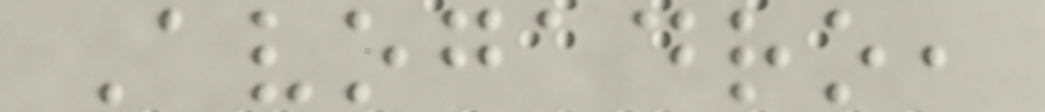Avogadro,
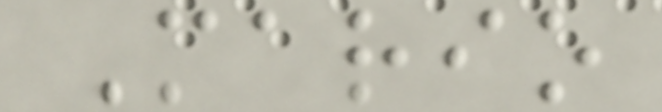Mario
